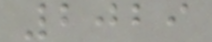2029
